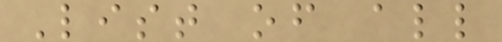List of all
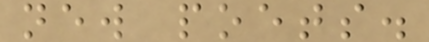new poets.
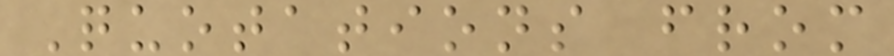Quotations from
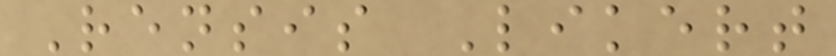Rensis Likert
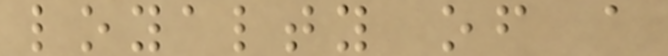loyalty of a
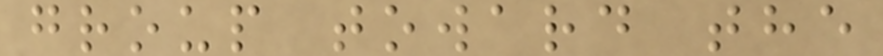group toward the
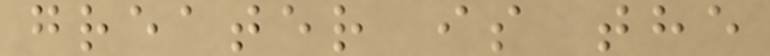greater is the
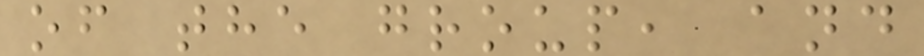of the group, and
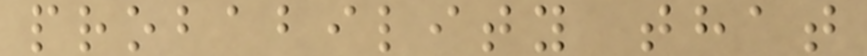probability that
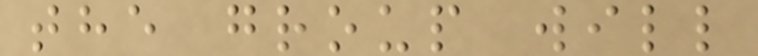the group will
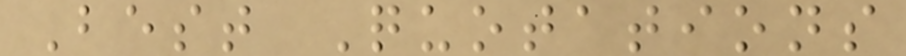Best Quotations
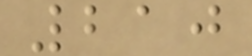210
